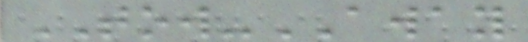TOW-AWAY
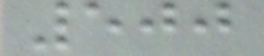500
